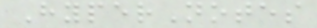HyperNotes
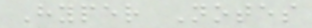Hyper Notes
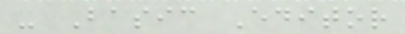- Basic Editor
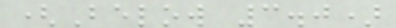(Below 3.0)
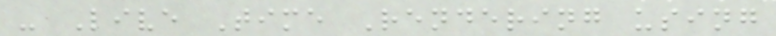- Live Time Rendering using
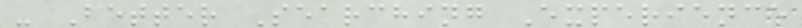- Better Searching Experience
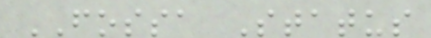FOSSA Status
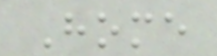Home
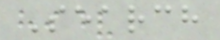Search
